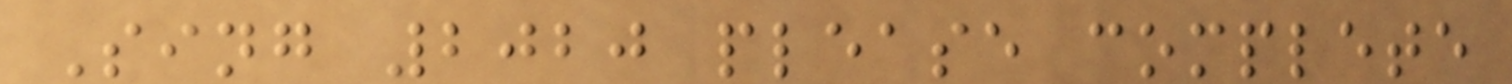Sing 2020 please complete
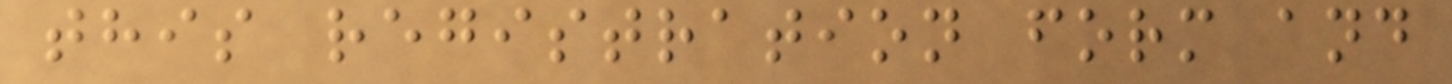this registration form and
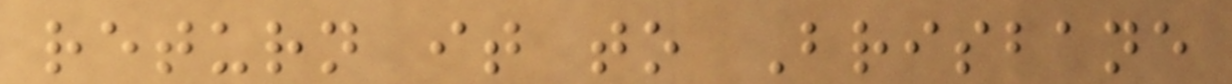return it to Brisbane
